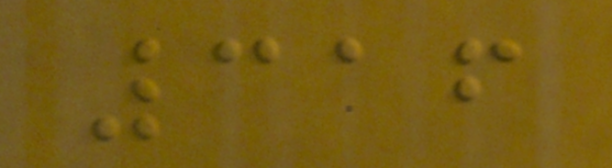316
